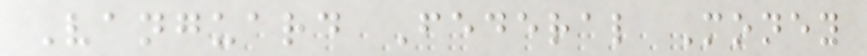Vanguard Federal Money
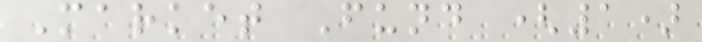Market Fund (1)
